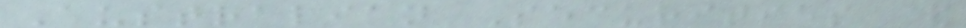Australian Securities &
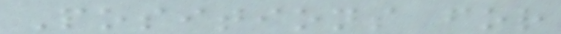Positions for
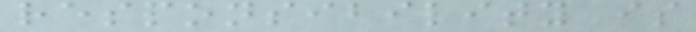responsibility is
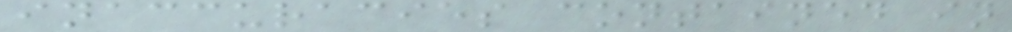inaccuracies contained in
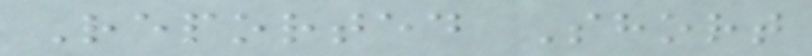Reported Short
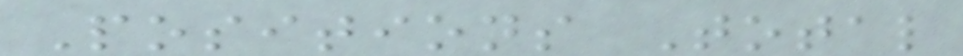Positions Total
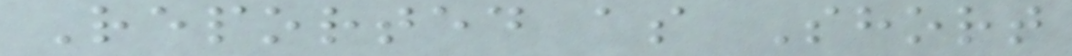Reported as Short
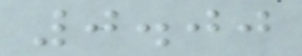0.00
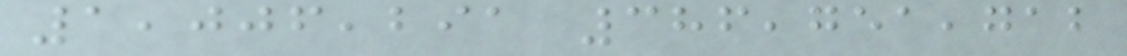1,006,291 386,751,712
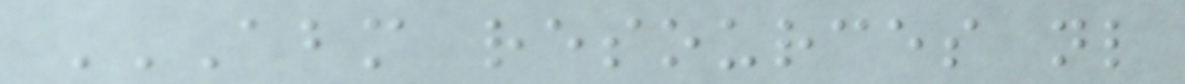ABM RESOURCES NL
